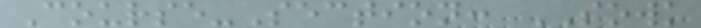Course-Section: SOWK
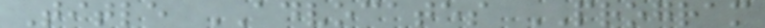Title ADVOCATES PROGRAM
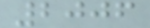2006
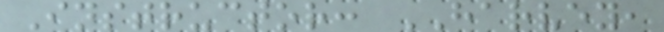Instructor: HARVEY,
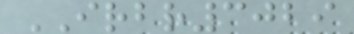IRBR3029
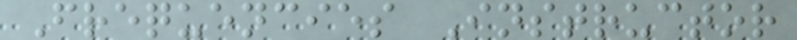Frequencies Instructor
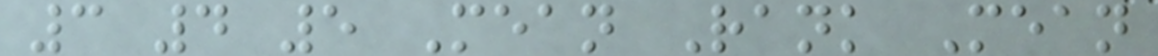3 4 5 Mean Rank Mean
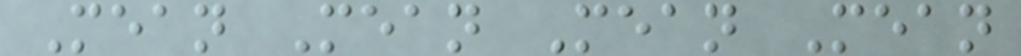Mean Mean Mean Mean
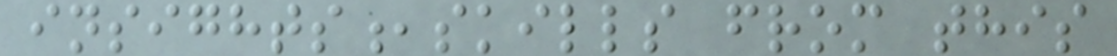insights,skills from this
